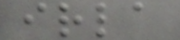irla
